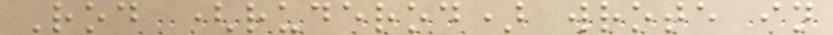Rod (ruderod) wrote in
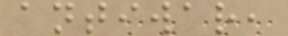antiwar,
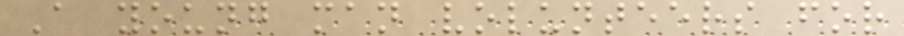A young man volunteers for
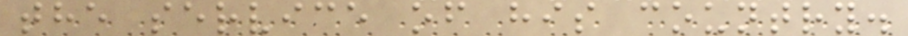the service of his country.
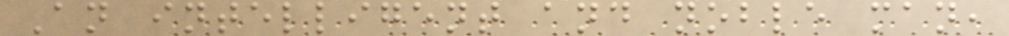An intelligent and noble man,
